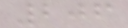206
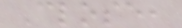Close,
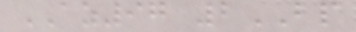AZ97 2BP
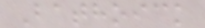Bathoick
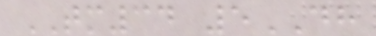TM34 5DH
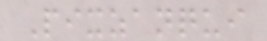Pixzanqui
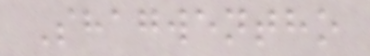Shagwentho
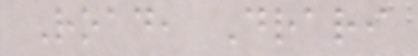Road, Drari
